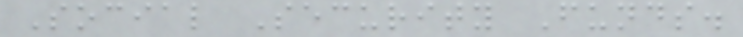Social Security Funds.
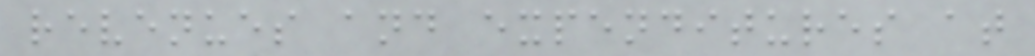revenues and expenditures at
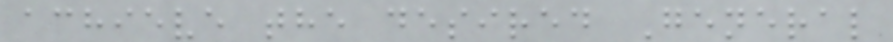achieve the desired General
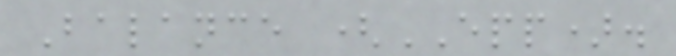Balance (EPP).
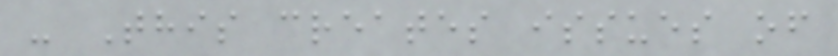- This creates issues of
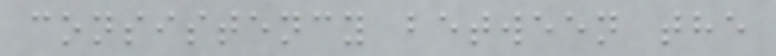consistency between the
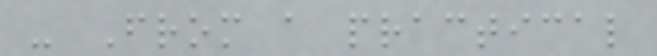- From a practical
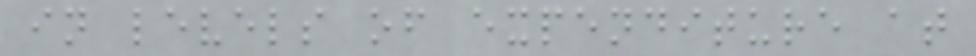in levels of expenditure at
